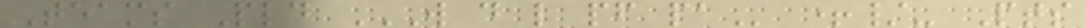Teams Pld W D L PF PA +/- Pts
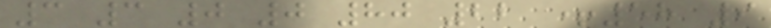3 3 0 0 80 22 +58 9
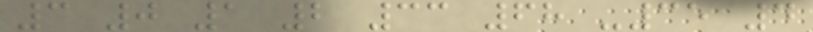3 0 1 2 33 68 -35 4
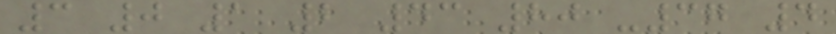3 0 1 2 43 80 -37 4
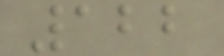122
